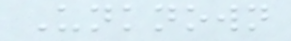Unknown
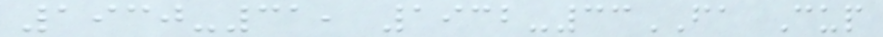1930-31, 1932-33FA Cup
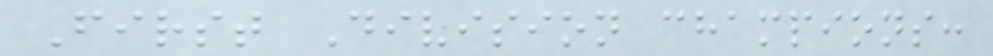First Division champions:
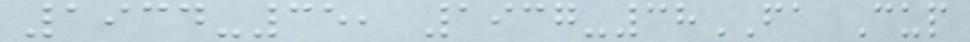1934-35, 1937-38FA Cup
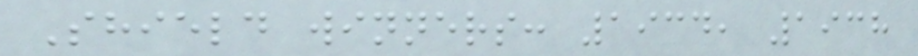Shield winners: 1934, 1938
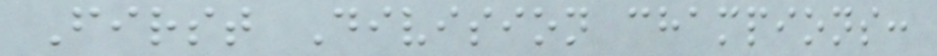First Division champions:
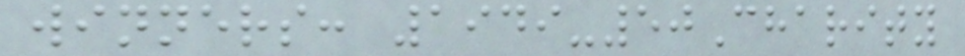winners: 1949-50Charity
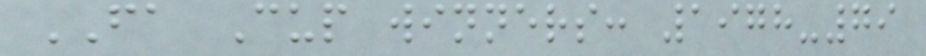FA Cup winners: 1978-79
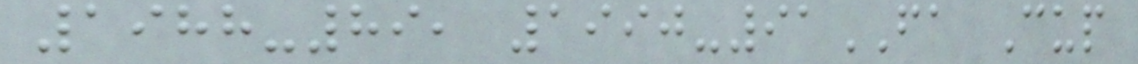1988-89, 1990-91FA Cup
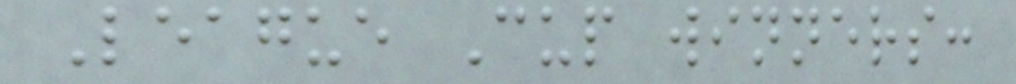League Cup winners:
